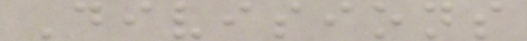Divisions
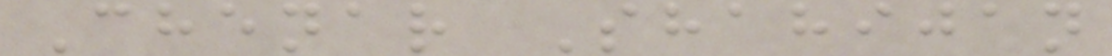Chenar Shahijan
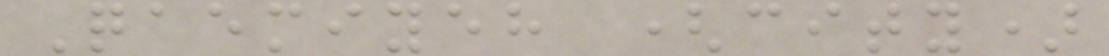Qaemiyeh (city)
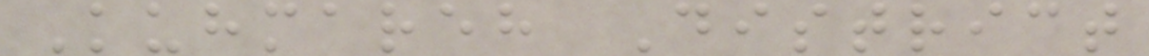Kuhmareh District
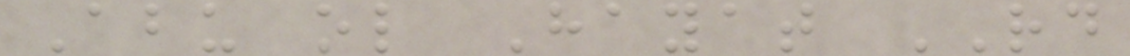Abu ol Hayat RD
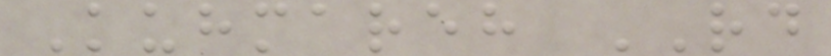Kuhmareh RD
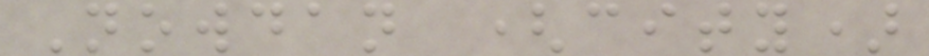Nowdan (city)
